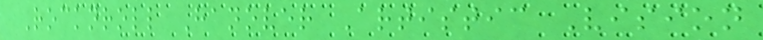Rocknroll Hanover Artistic Vision
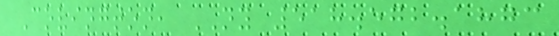Covington, NY 518.572.1873
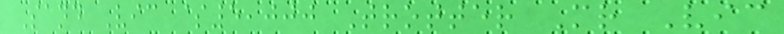Sand Vic $5,000 Trotter Mr Vic
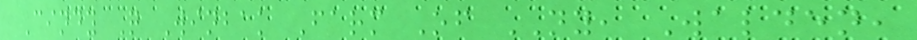Cindy Q Winbak Farm Of NY, Walden,
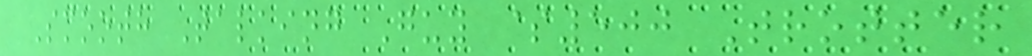Smooth Talking Guy $500 Trotter
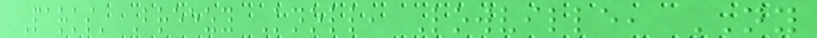Parks' Breezy Knoll, Lowville, NY
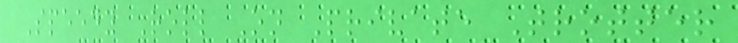Speedy Roll On Private Trotter
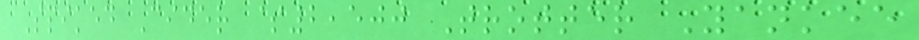Spiked Cider $2,500 Trotter Yankee
